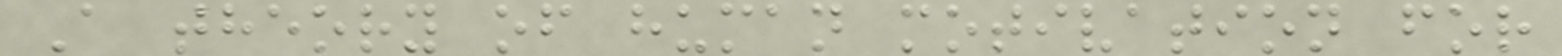A theory of human motivation for
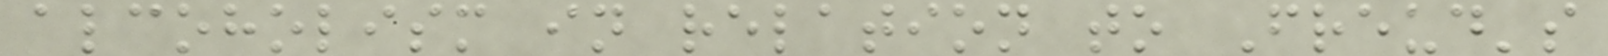alcoholism in relation to Freud's
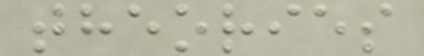theories
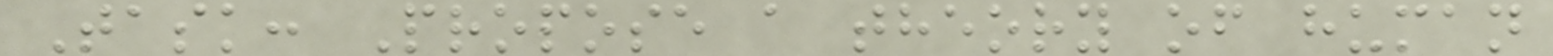Task: Propose a theory of human
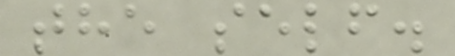the self.
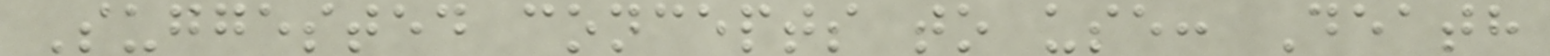Suggested concepts to use: Death
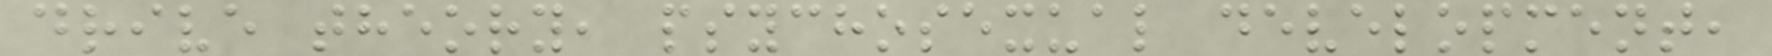drive theory, psychosexual development,
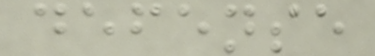defense
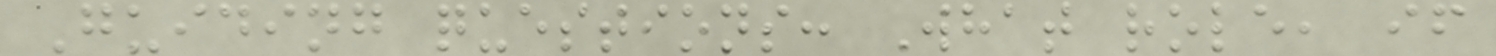Guiding questions: What role, if
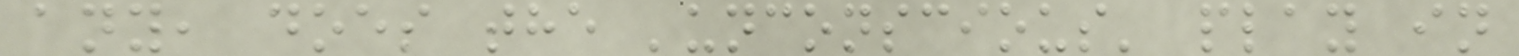any, does the 'unconscious' play in
